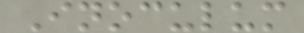Inoculum
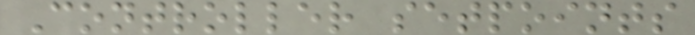Controller setpoints
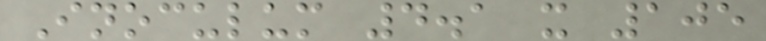Inoculum 4.1 x 105
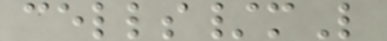cells/mL
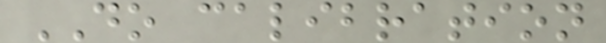DO calibration
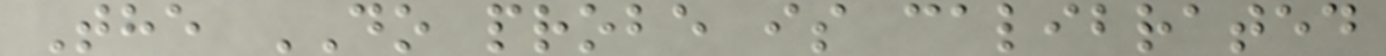The DO probe is calibrated
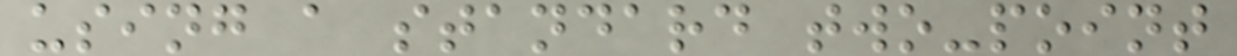using a standard two-point
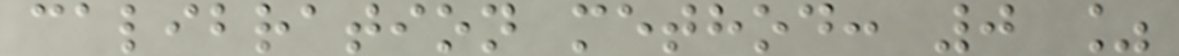calibration method: 0 %
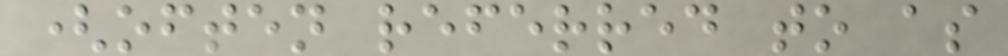(often referred to as
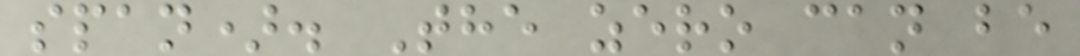span). The zero can be
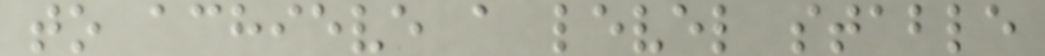to achieve a level stable
